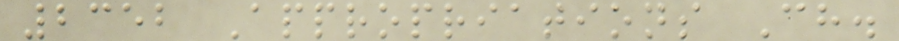2352 Appropriations Ch.
